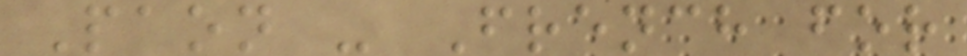Paon - French for
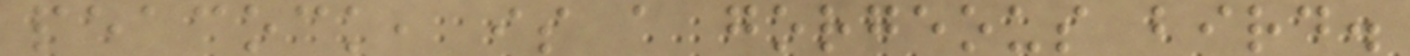peacock, is a gorgeous bird.
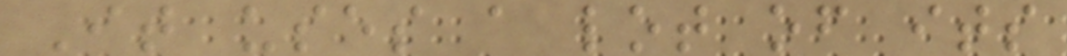It uses a lot of its
